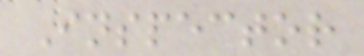Inspector
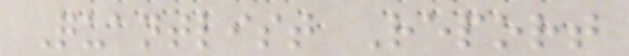Quantlist Report
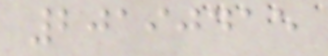20190415
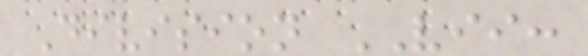Division VII:
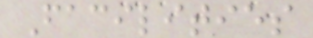Facilities
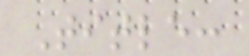Title:
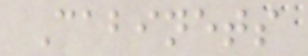Cabinets
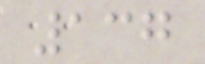137
